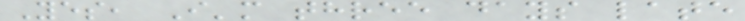Yes, I'm three days late
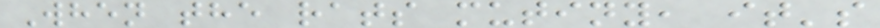When the rats mutiny, it's
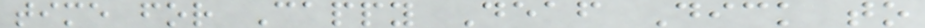time for Cappy Deaf Dick to
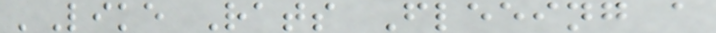'Like Rats Fleeing a
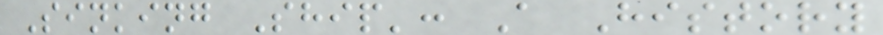Sinking Ship': A History
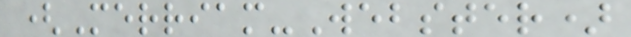(Merriam-Webster)
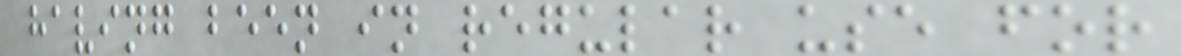having been in regular use for
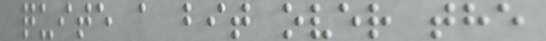quite a bit over the
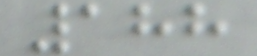188
